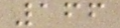166
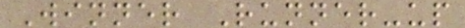Winner Runner-up
